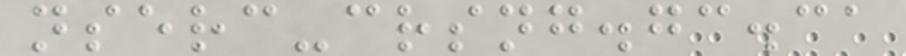nserc-crsng.gc.ca
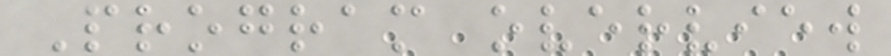Program overview
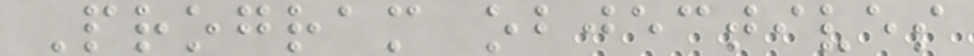Program objectives
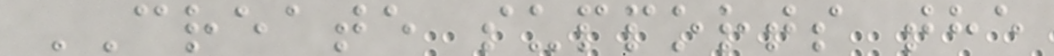CREATE supports the
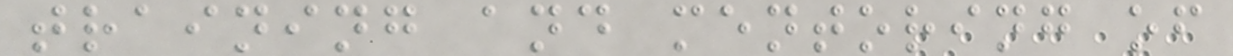training and mentoring of
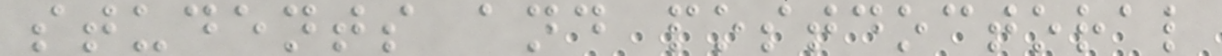students and postdoctoral
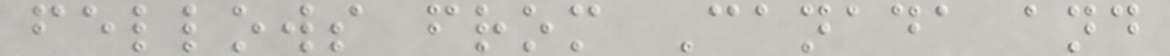fellows from Canada and
